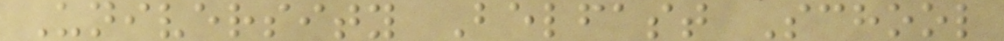University Belfast School
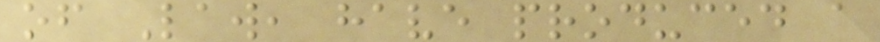of Law, have produced a
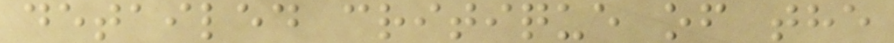detailed critique of the
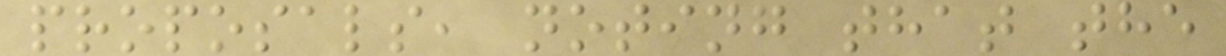proposals, noting that the
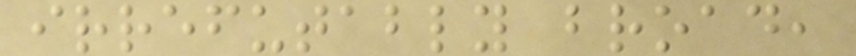irrefutably broad,
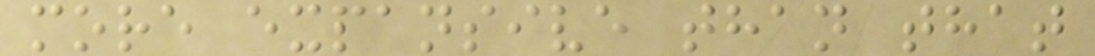more expansive than that
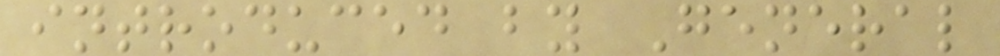introduced by General
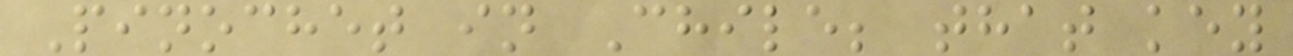Pinochet in Chile; that key
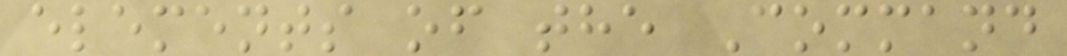elements of the Command
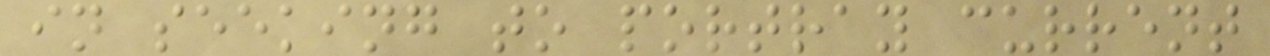in seeking to portray current
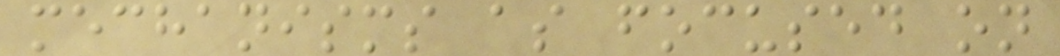mechanisms as focused on
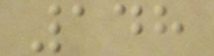148
